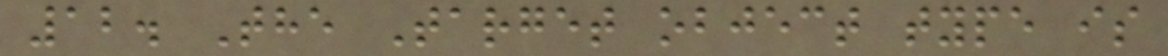12. The Target object type is
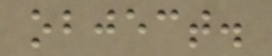object.
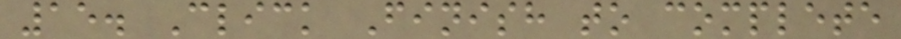15. Click Finish to complete
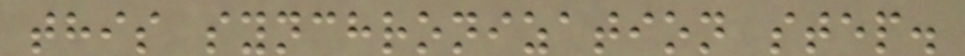this synchronization step.
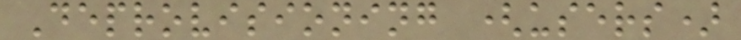Deprovisioning (users)
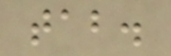tab.
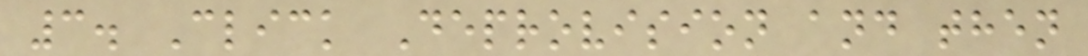3. Click Deprovision and then
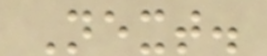Next.
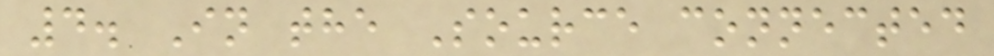4. In the Source connected
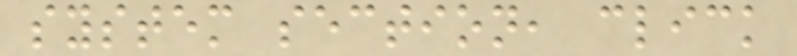system section, click
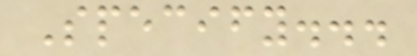Specify...
